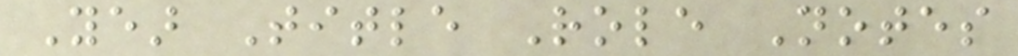Year Title Role Notes
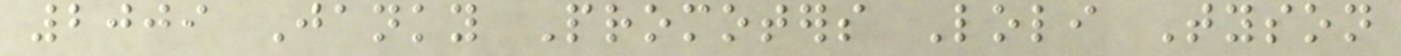2009 Janky Promoters Loli Tyson
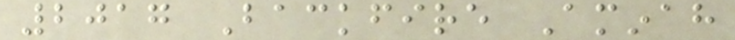2017 Backfire Aminah
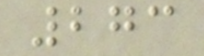273
